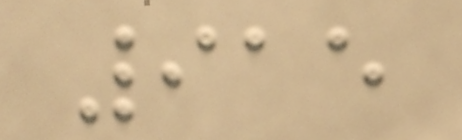915
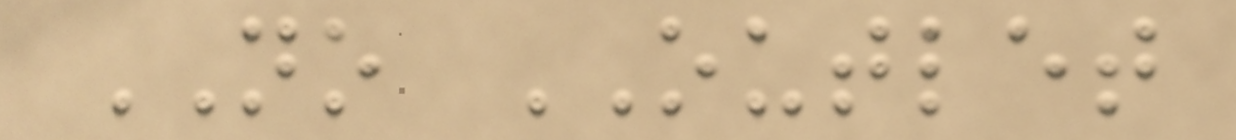NO OUTLET
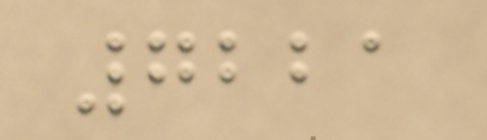7221
